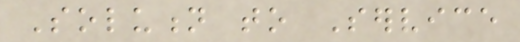Solution to Service
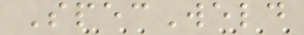SpecWeld
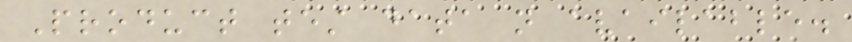Product test data not available.
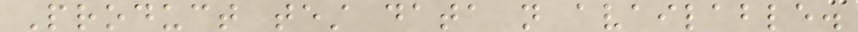Product test data not available.
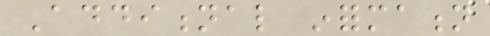Additional information
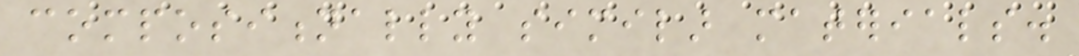compositionally similar materials.
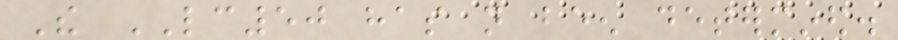The LC50 has not been determined.
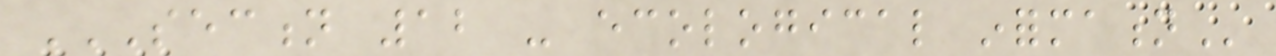SECTION 12 - ECOLOGICAL INFORMATION
